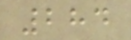284
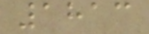1813
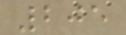205
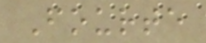Fourte
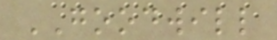GOODWILL
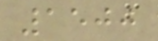1500
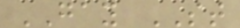GAY ST
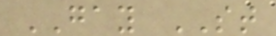GAY ST
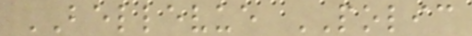BELLEVUE POLIC
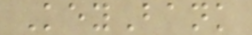KeyBank
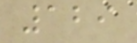129
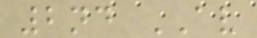2nd AV
